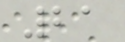21
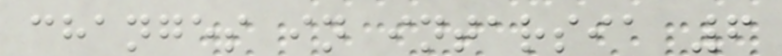changes in intarsia 6
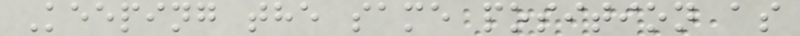Keeping the same position as
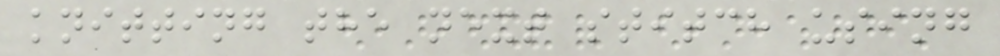knitting the next stitch using
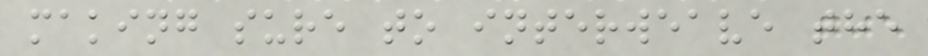making sure to interweave the
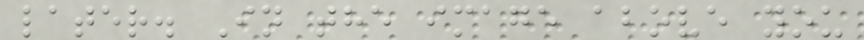later. In the image above you
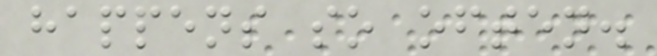happens so often.
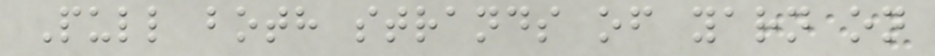Pull both strands of yarn on
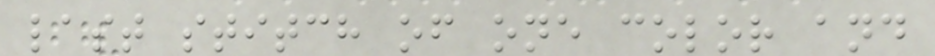last stitch of one color and
